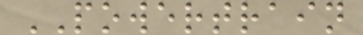POWERTRAIN
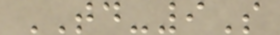TD-9S
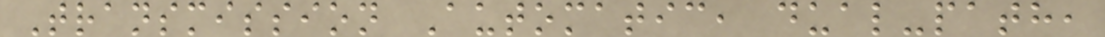Transmission Automatic, dual-path,
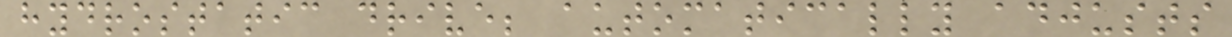hydrostatic drive; automatically adjusts
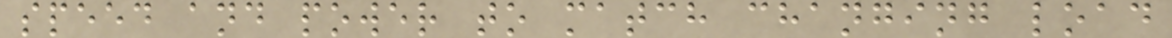speed and power to match changing load
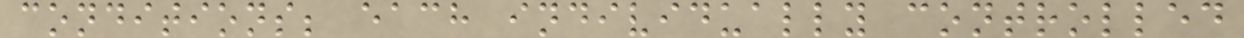conditions; each individually controlled
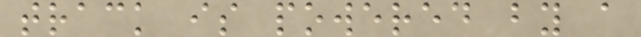track is powered by a
